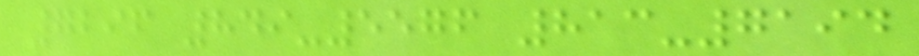7296 849-5576 813-7194
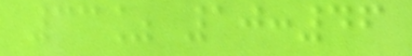33% 10:46
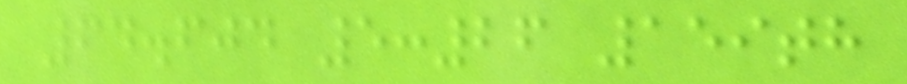64.604 5:26 159th
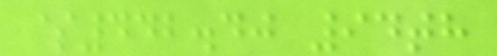$442.40 94th
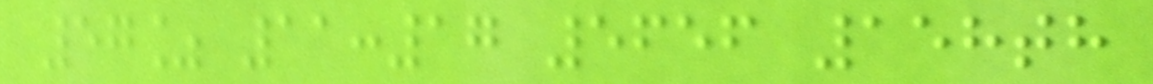57% 11:17 5656 158th
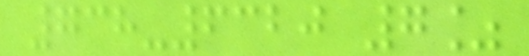738-6320 7%
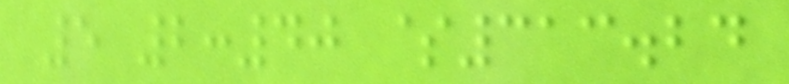5 2:40 $313.24
